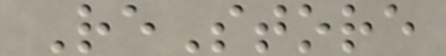ReStore
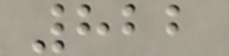822
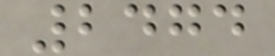2474
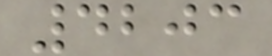4203
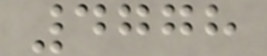4778
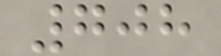708
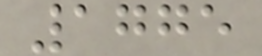1775
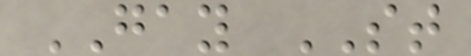GAY ST
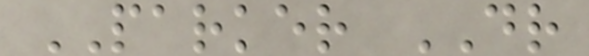PARKER DR
